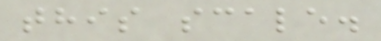this scale.
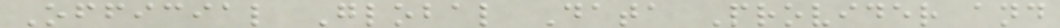Official Global Data Provider and
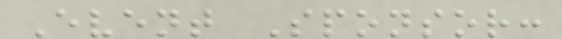Event Sponsor:
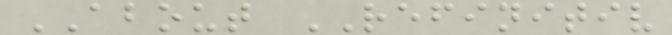ABOUT REFINITIV
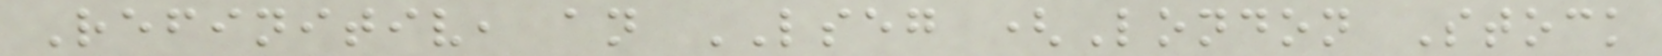Refinitiv, an LSEG (London Stock
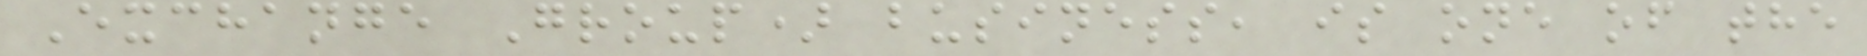Exchange Group) business, is one of the
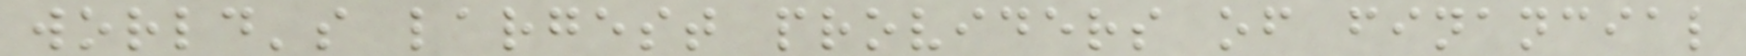world's largest providers of financial
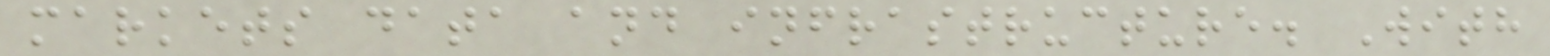markets data and infrastructure. With
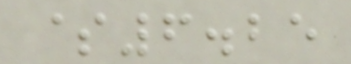$6.25
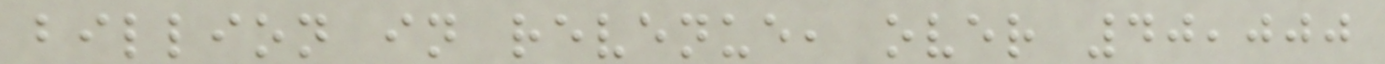billion in revenue, over 40,000
